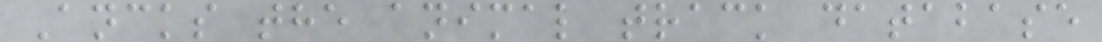Ancks the animal track database
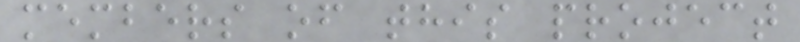members of this project
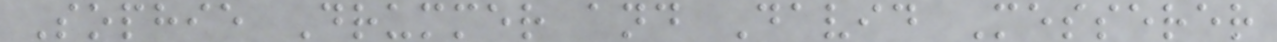Sophie Drummer and David Messerer
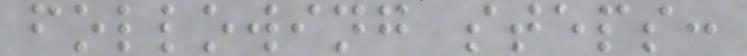following steps:
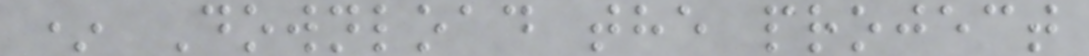* Download the project
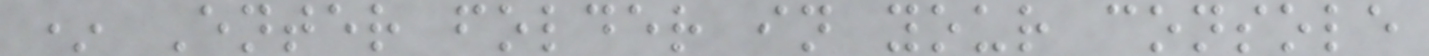* Enter folder in your console
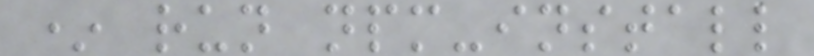* run npm-install
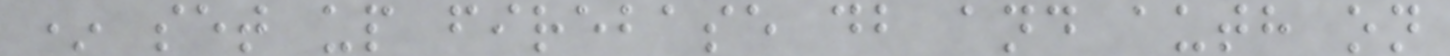* set up firebase db and auth on
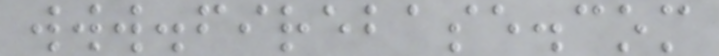www.firebase.com
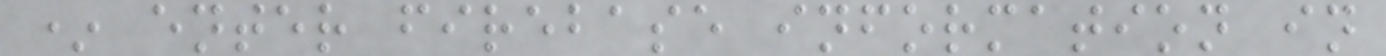* enter firebase information in
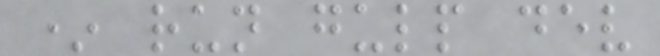* run gulp dev
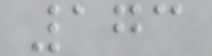173
